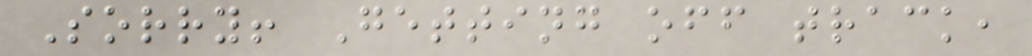Sorry! Getting off track,
